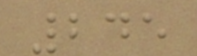245
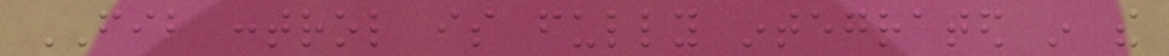FIB control is fully integrated in the
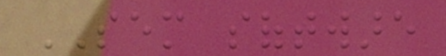SEM software
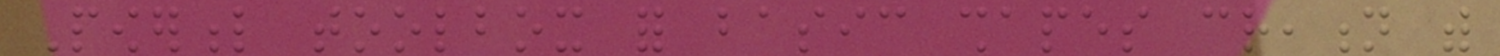Powerful toolbox for basic shapes creation with
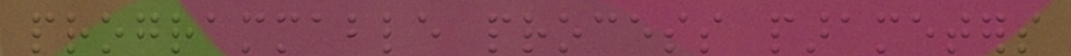programmable process parameters
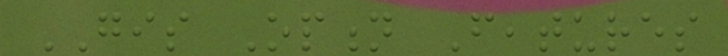GIS Option Features
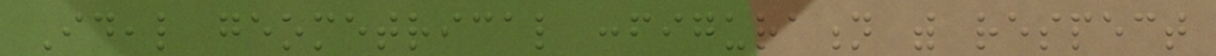Ideal geometrical configuration with respect
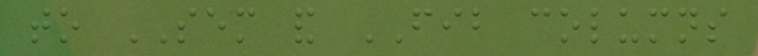to SEM and FIB columns
